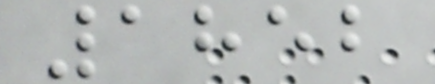1852
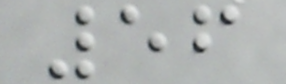56
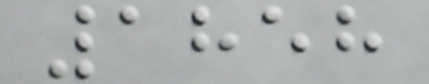1858
